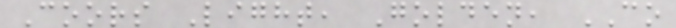Coors Light, Golden, CO
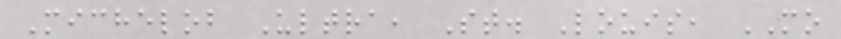Michelob Ultra, St. Louis, MO
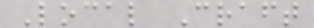Local Craft
